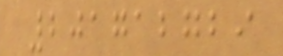201712729
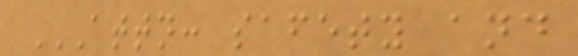ATTN: SAFETY AND
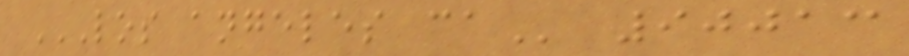LOS ANGELES CA 90013
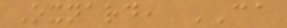Oxnard, CA
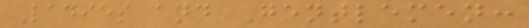Ladies and Gentlemen:
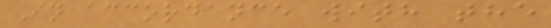In accordance with the
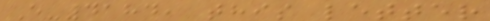E-4184, this letter
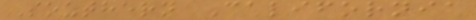Southern California
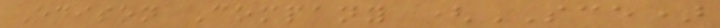Edison Company (SCE)
